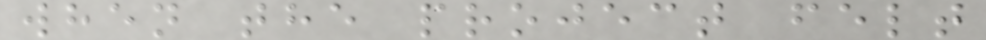when the project felt
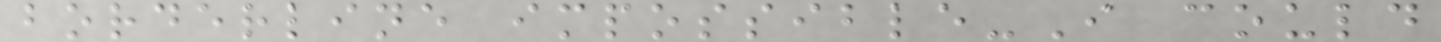borderline impossible-I could
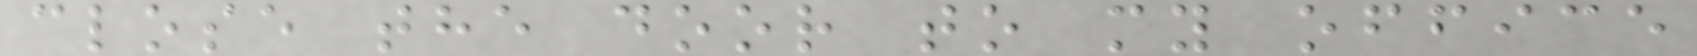close the door to my office
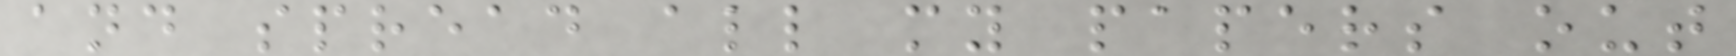and spread all my papers out
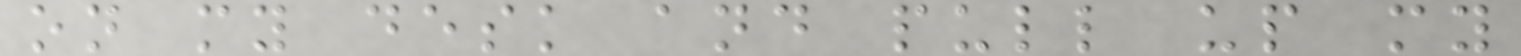on my desk and pull up my
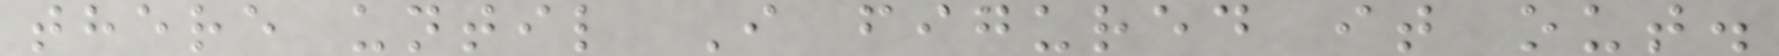there until I figured it out.
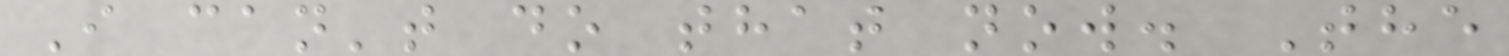I can't do that now. The
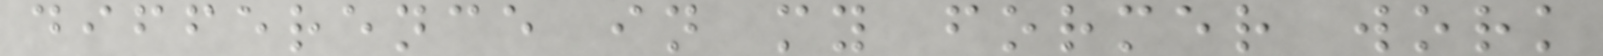difference in my former work
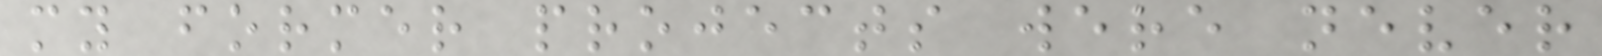my former projects were never
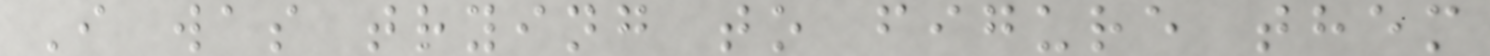I was trying to figure them
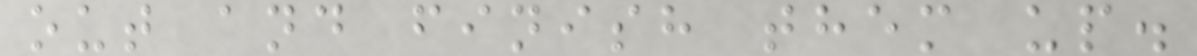out and finish them up.
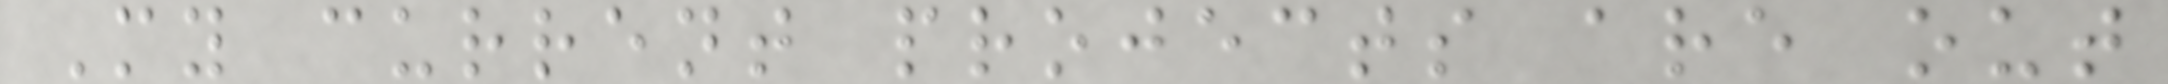My current projects are out
